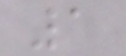1
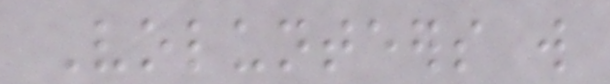Volunteers will
